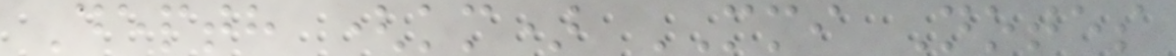Depth (km) MMI Notes
